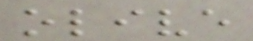olive
